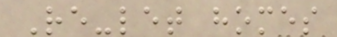Re-let homes
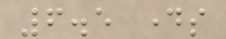6.5 days
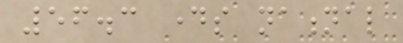56.3 days national
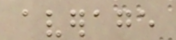average
